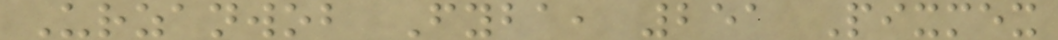Urzanwob Fyba, 251 Pixmex
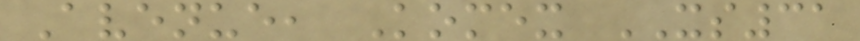Avenue, Komex XS31
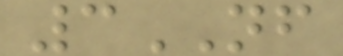3NF
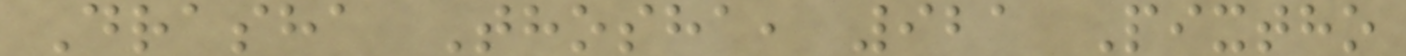Drasha Thosha, 921 Pixtho
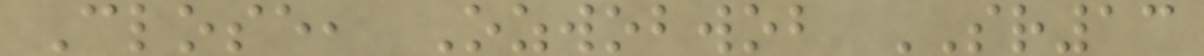Close, Ozwobwob SR13
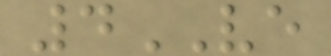4VE
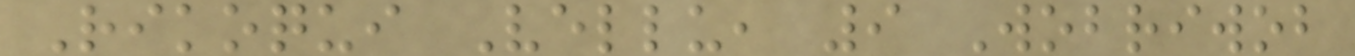Rikoqui Vellu, 9 Wobriwob
